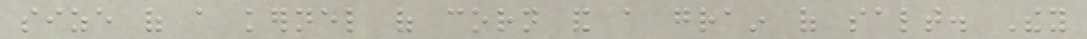size of a kernel of corn and a grain of salt. They
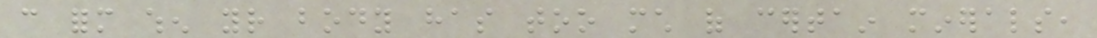can form when your body has too much of certain minerals,
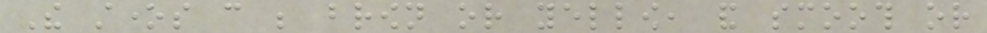The stones can be brown or yellow, and smooth or
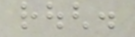rough.
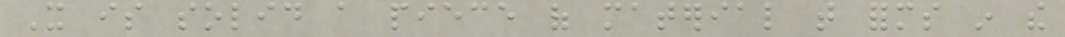It is solid a piece of material that forms in the
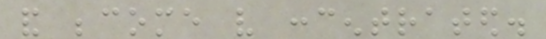and become very concentrated.
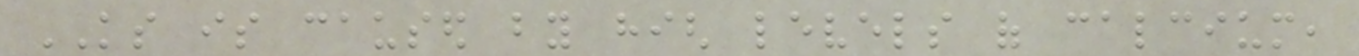KS is caused by high levels of calcium,
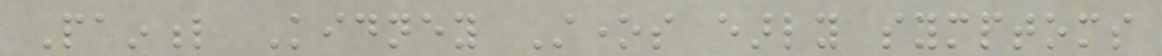Painful Kidney Stones early symptoms
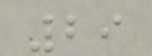29
